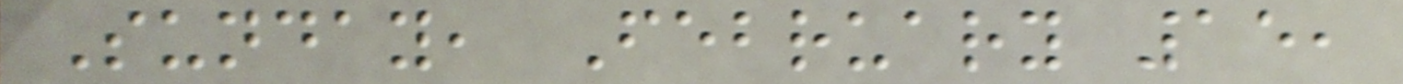Sunday, February 15,
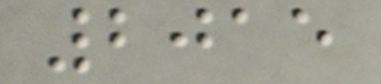2015
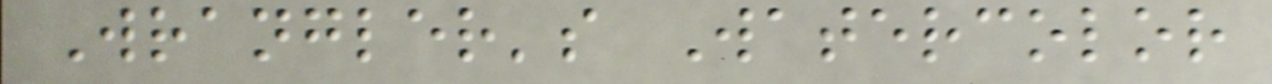Wrangler's Watercolor
